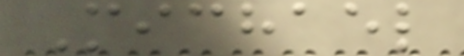Michael
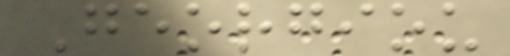Georgiou
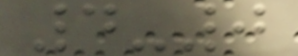4-0
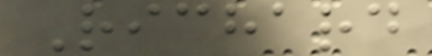Richard
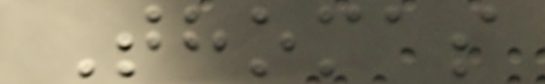Thomas
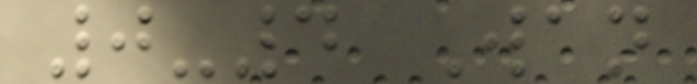0-4 Wan
